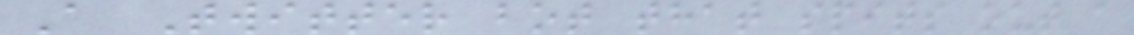A Twitter bot that spits out a
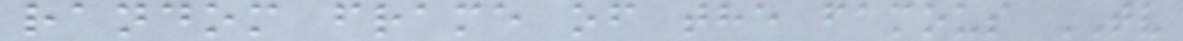random frame of the famous TV
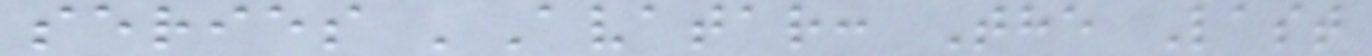series 'Avatar: The Last
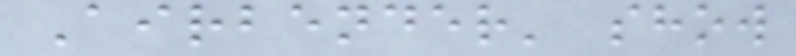Airbender' show
